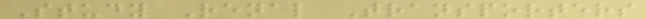Study Renal Transporters
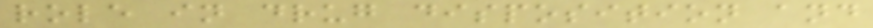role in drug disposition and
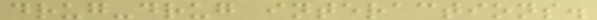drug-drug interactions.
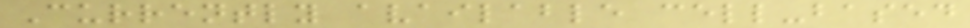Currently available cell-based
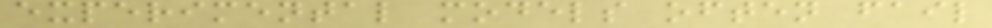experimental models often fail
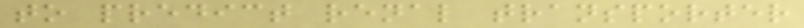to predict renal transporter
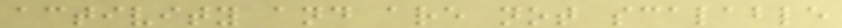activity and are not scalable
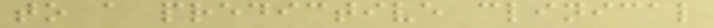to a predictive clinical
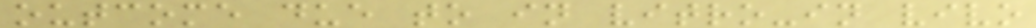outcome due to in vitro-in vivo
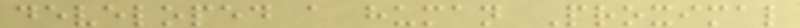developed a human Proximal
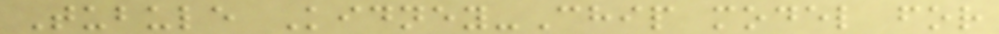Tubule Kidney-Chip model for
